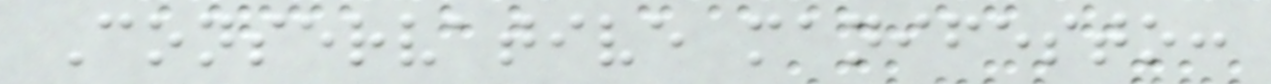Conservative manifesto:
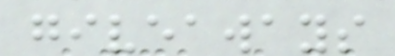giveaways
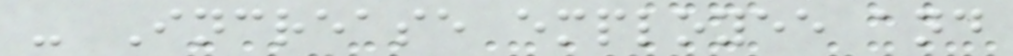- Increase employee and
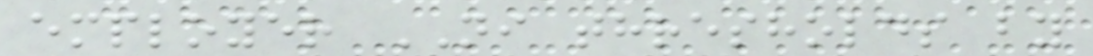employer NI thresholds by
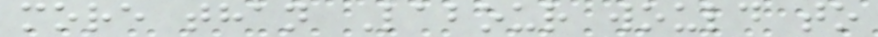more than Labour would to
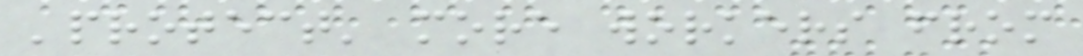'protect' more workers from
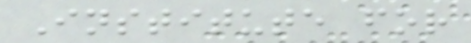Institute for
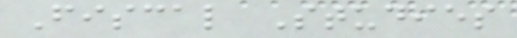Fiscal Studies
